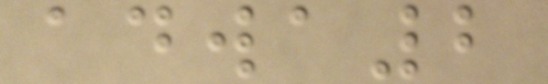adwa2
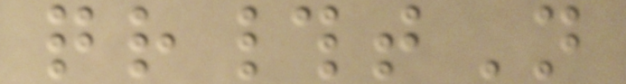qr#tN
